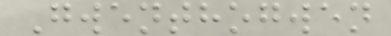Gwenthogwen
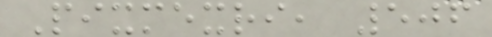Pixmexri, 506
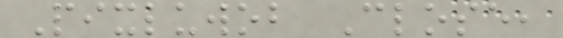Pixluwob Close,
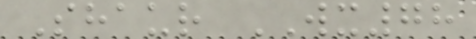Shaur WX78
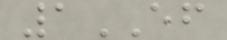1EF
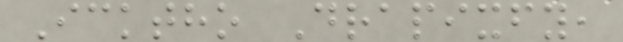Icktho Drapixfy,
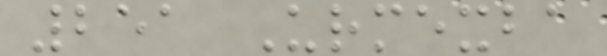251 Urmexba
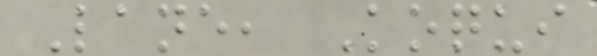Lane, Koqui
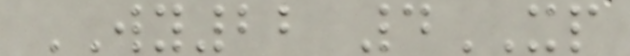WY22 4XP
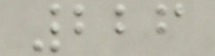226
